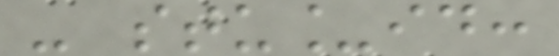- stu_id:
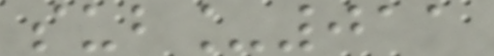sub_011
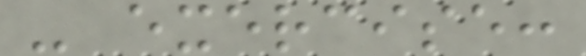- exercise:
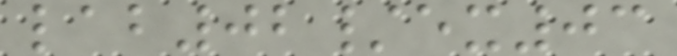lab02/ex03
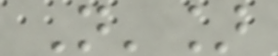N']
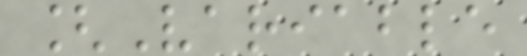[Variable
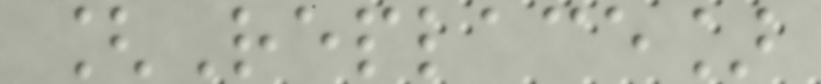[Replace]
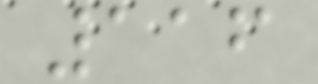116
